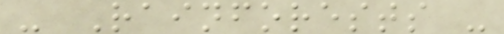- Rainforests -
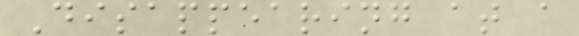Disappearing at a
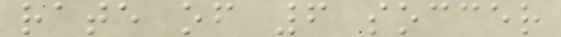rate of 6 soccer
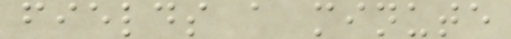fields a minute
